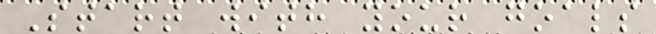Start with your goals
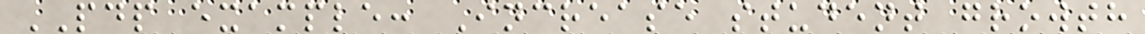PDP example: Increase student growth
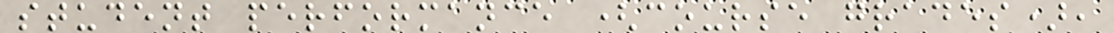student performance (course grades),
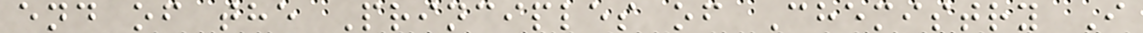end of the Principles of Chemistry I
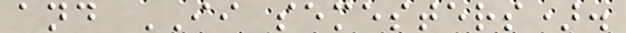and II semesters).
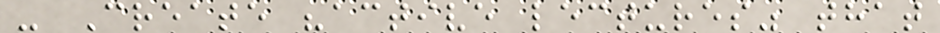- Create "active lectures" that
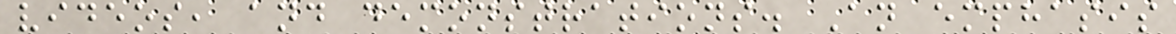videos, and demonstrations. An emphasis
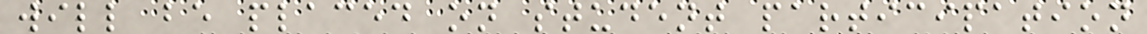will be placed on student participation
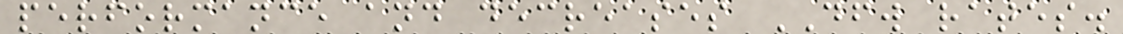performance and decreases DFW rates.
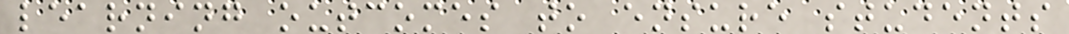learning outcomes to ensure students
